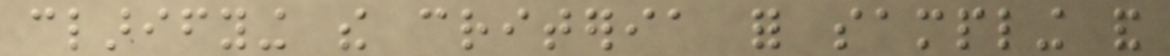clarifying the criteria for sampling and
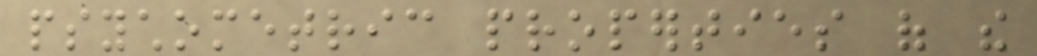psychometric properties of the
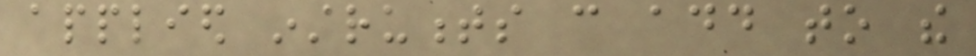applied instruments can add to the
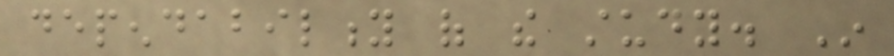dependability of the study. In
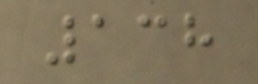138
